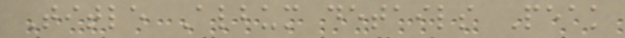Title Album details Peak
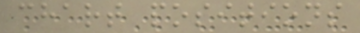chart positions
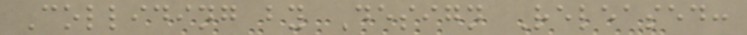Colliding by Design Released:
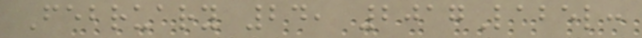February 24, 2017Label:
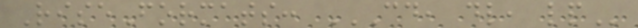RiseFormats: CD, DL, LP
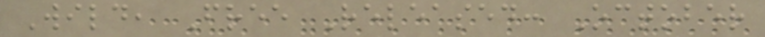Wild, Free Released: October
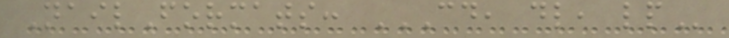NailFormats: CD, DL, LP
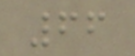66
